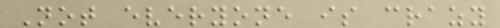Not everyone is crazy
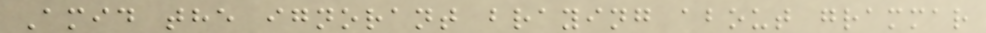Amid the ignorant braying about grammar
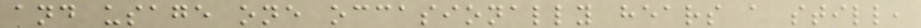and usage one occasionally hears a still,
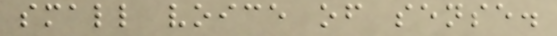small voice of sense.
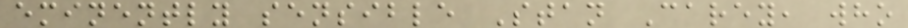eminently sensible Stan Carey, who
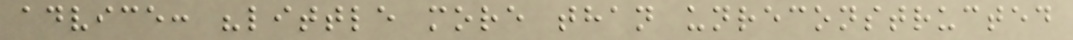advice: "little more than unreconstructed
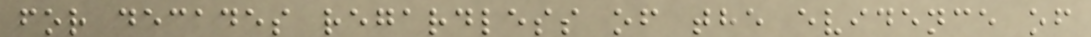for decades regardless of the evidence of
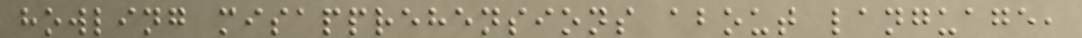howling misapprehensions about language,
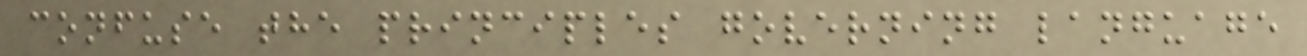confuse the principles governing language
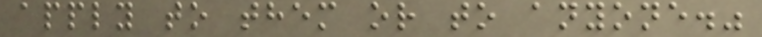apply to them or to anyone."
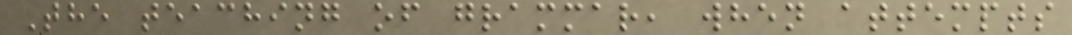The teaching of grammar, when attempts
